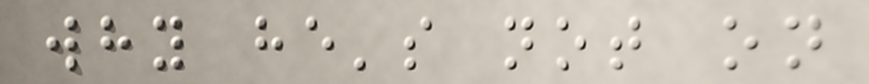why he's not on
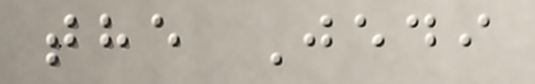the Jedi
